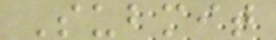Submit
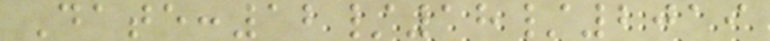Date:12/18/2019
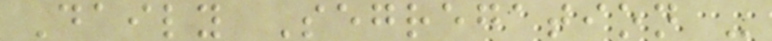Daily Segregation -
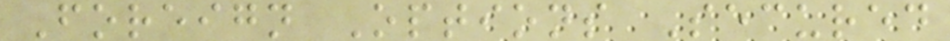Foreign Options Secured
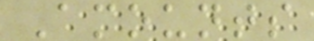Amounts
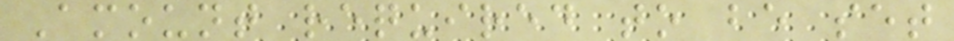Amount required to be set
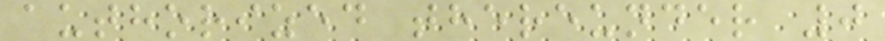authorized thereunder 0
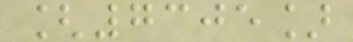[7305]
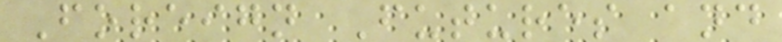Foreign Futures and
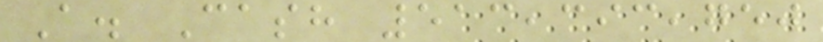A. Cash 513,393,750
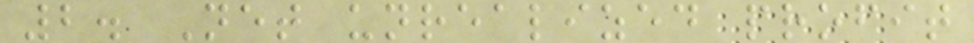2. Net unrealized profit
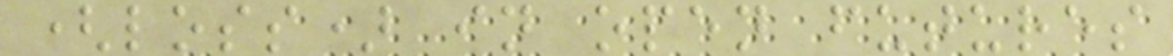(loss) in open futures
